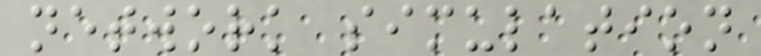network simulation
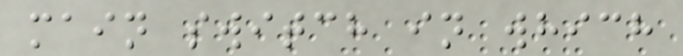main switch in which
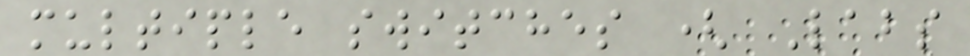multiple switches ( Labs
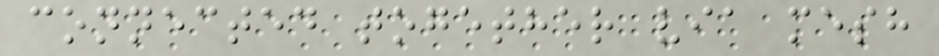connected together via mesh
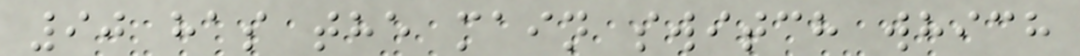90 has the main switch which
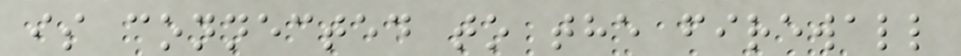is connected to the firewall
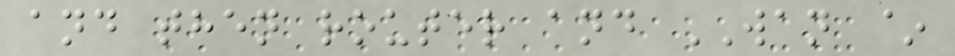and then router and WAN ~
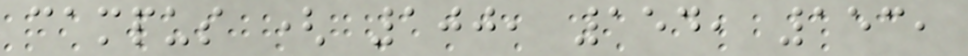campus ( 100, 154, 153,
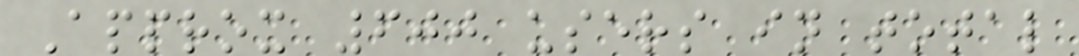Approx 600 users in total
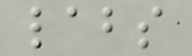labs
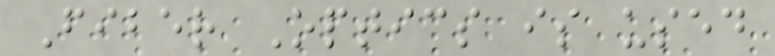Fiber Optics is used
